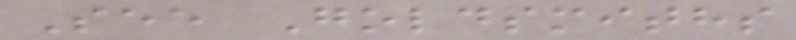See Goldsmiths
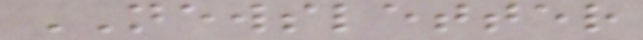NEWSLETTER
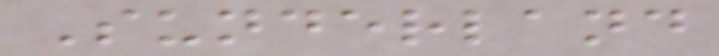Sunderland
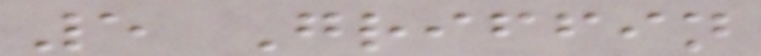5 Griffin
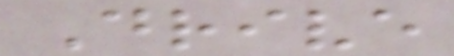Drive
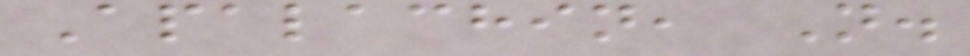Apalachin, N.
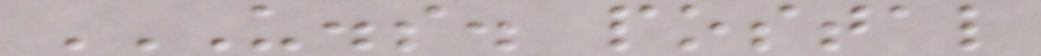U.S. POSTAL
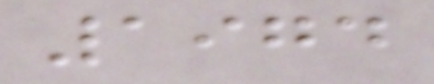1974
